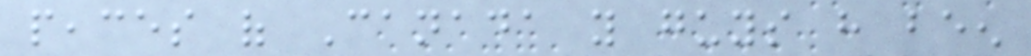peaces of Canada you guys have been
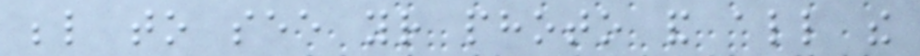below to see your photo and all the
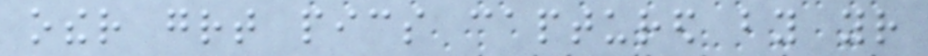other great pics captured by your
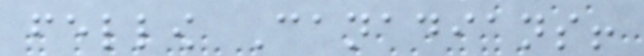fellow Canadians!
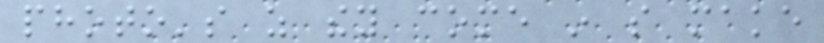photo's as they come in so make
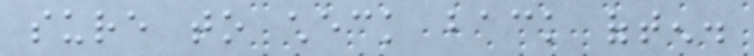sure to check back often.
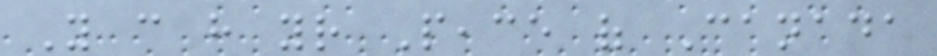You can have your Peace of Canada
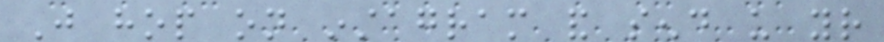Just hop on instagram and send us your
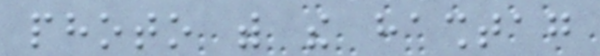photo with the hashtag
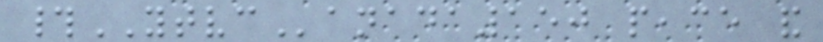#YTVCanada150 peace and
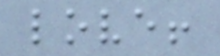love!
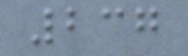237
